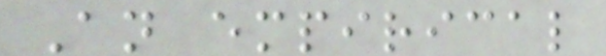An empirical
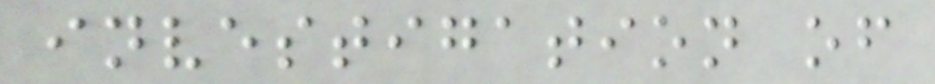investigation of
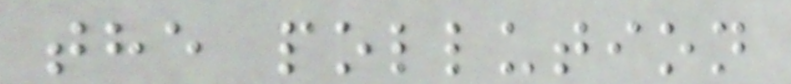the pollution
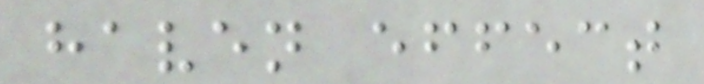haven effect
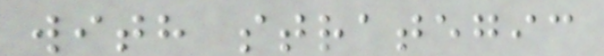with strategic
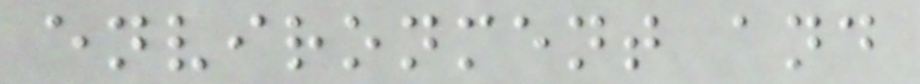environment and
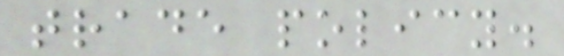trade policy.
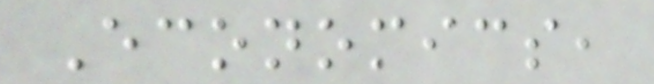Economics,
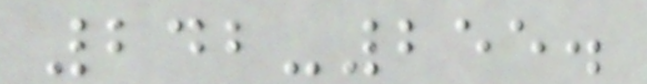242-255.
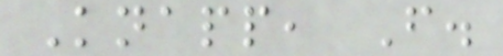Knapp, F.
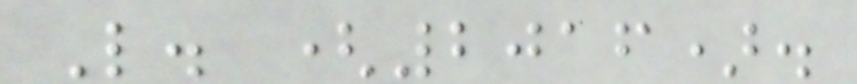L. (2016).
